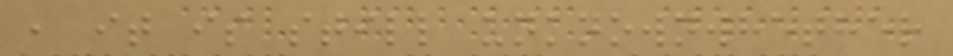, it is still unknownwhether
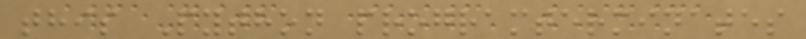this Python programterminates
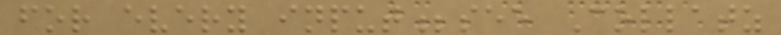for every input;see Collatz
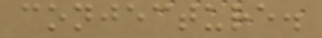conjecture.
